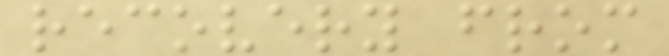recovery from
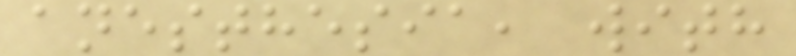anesthesia, with
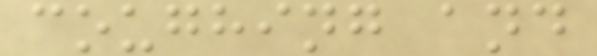coughing and
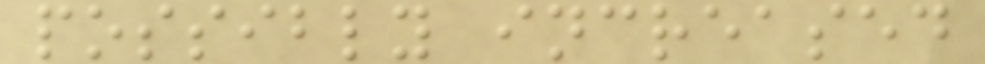possibly increased
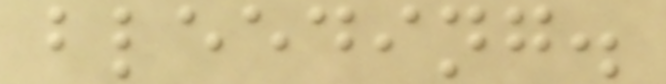bleeding.
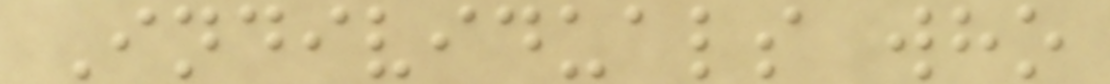Individuals who
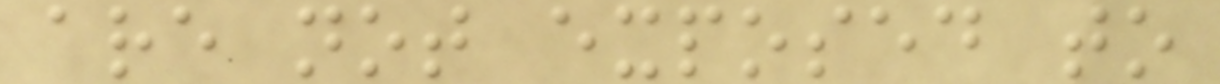are not exposed to
